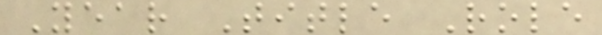Year Title Role
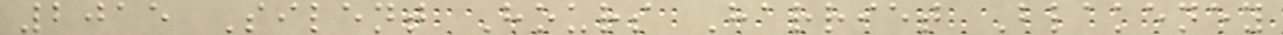2015 Silent Hours Harriet Blakeney
